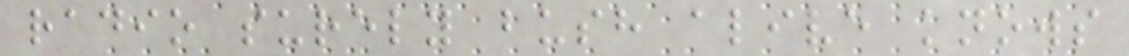radio surely bush alive knows
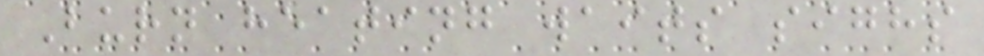Burn heating waits sighs
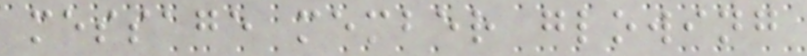message member glowing
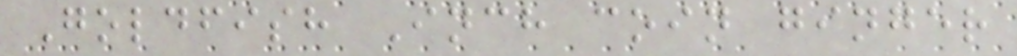Goldfish Inch coin ginger
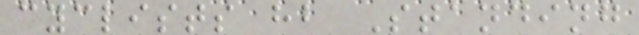cyclists hb Standing
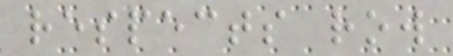respects row
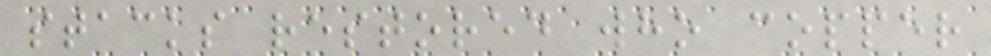stacks restored who copper
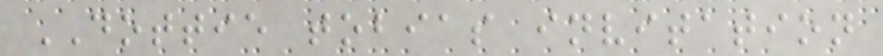DOTTIE tobias invitation
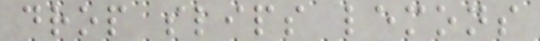drop slips lemons
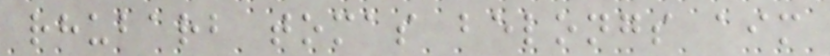rhubarb tomas belongs aim
